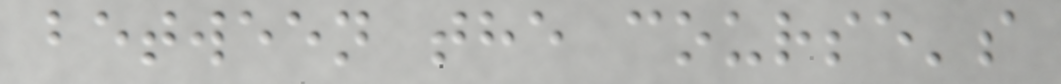between the course's
